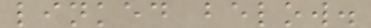linked below.
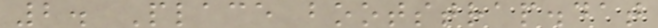2. Place bootstrap.dat
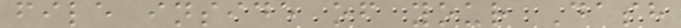file inside of your Dash
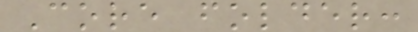Core folder:
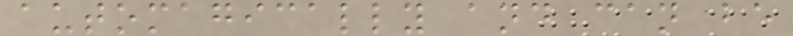automagically and can be
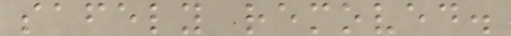safely removed.
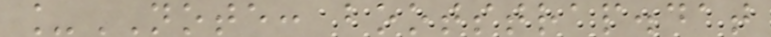_NOTE: bootstrap.dat
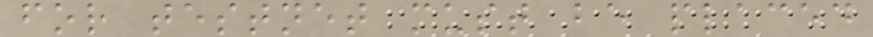for testnet must be placed
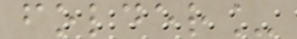folder_
